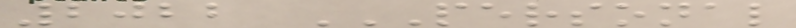2022 PERSONAL
